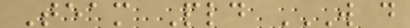Team Pld W D
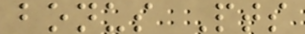bonus Pts
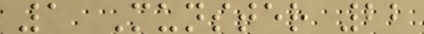1 Munster 22
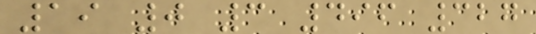19 0 3 496 327
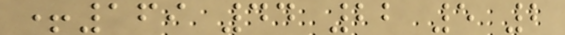+169 44 22 5 2
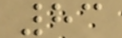83
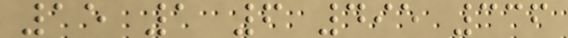15 1 6 495 336
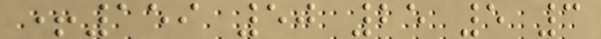+159 50 25 5 3
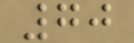70
